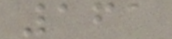161
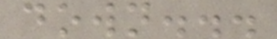down...
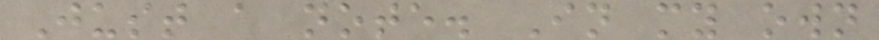Just a note. In my own
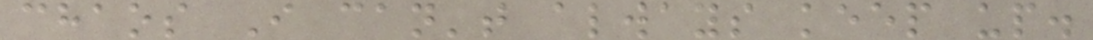chaos I can't always keep up.
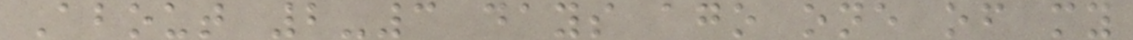About 2-3 days ago one of my
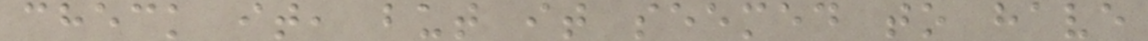check it, but it seemed to have
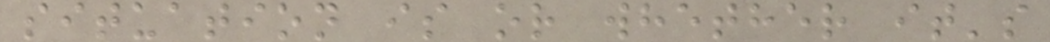situation is or whether it's
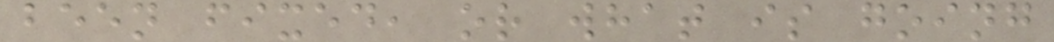been fixed, or what is going
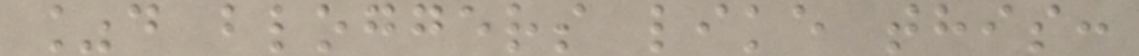%d bloggers like this:
